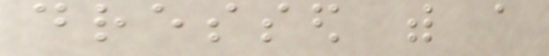dressed with a
